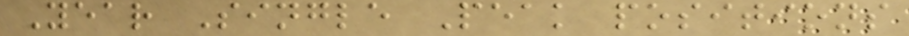Year Single Peak positions
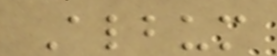Album
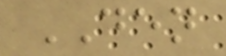DEN
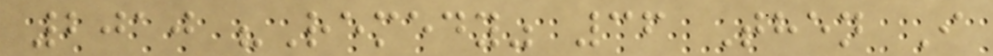2010 "Remedy" 36 Then I
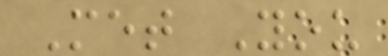Met You
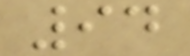94
